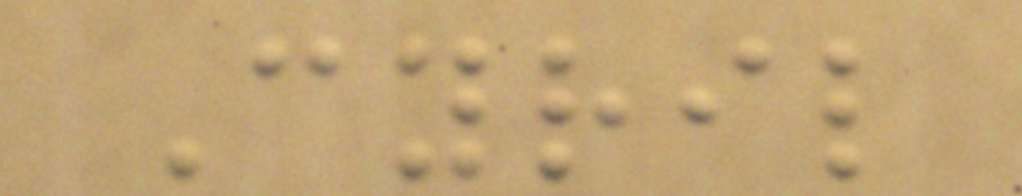Cyril
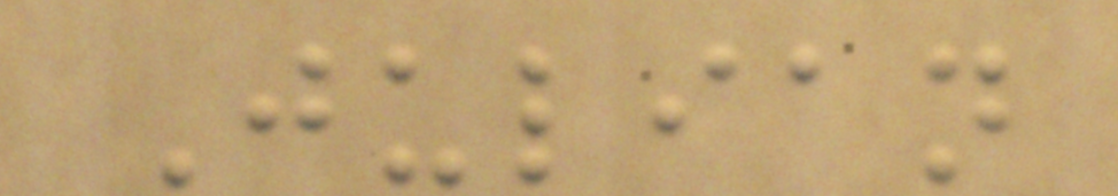Julian
